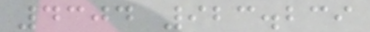4304 923.239
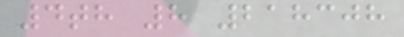4th 8 218308
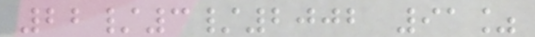22/3/2002 91%
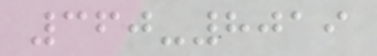360-8019
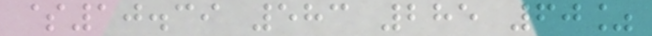$10.39 583 285 60%
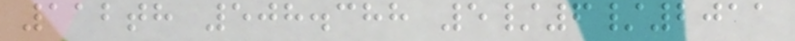112th 508.388 5/6/2011
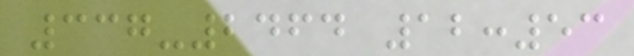337-2464 12:53
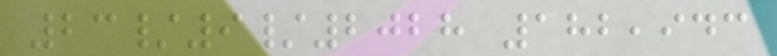23/9/2028 182,943
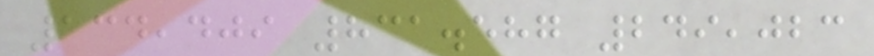134,409 831.587 249,023
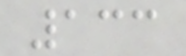133
